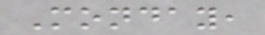Monday,
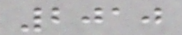2010
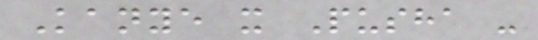Kanye x Pusha -
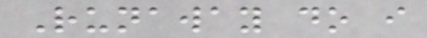Runaway do i
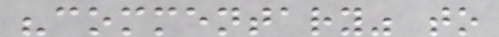"commentary" to
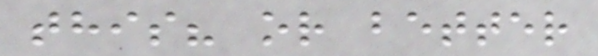this? or better
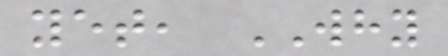yet, WHY
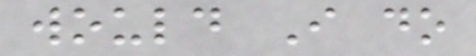would I do
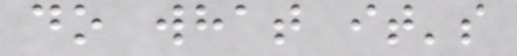do what it's
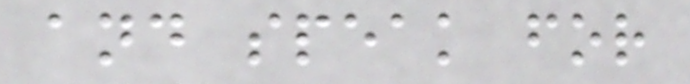and speak for
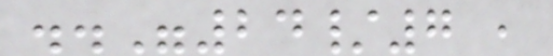.."24/7 ,
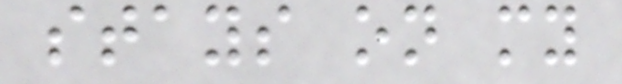stays on my
